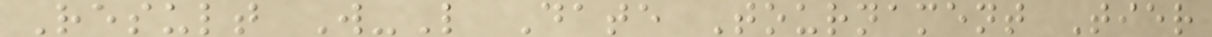Result W-L Date Tournament Tier
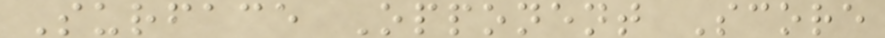Surface Opponent Score
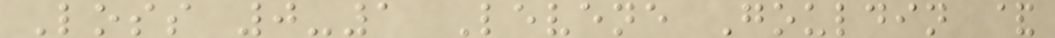Loss 0-1 Levene Gouldin &
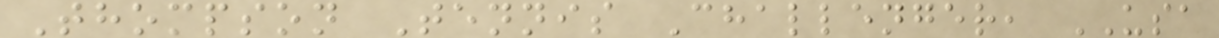Thompson Tennis Challenger, USA
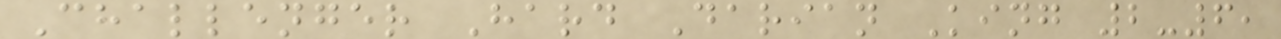Challenger Hard Darian King 2-6,
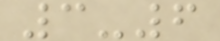3-6
